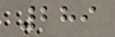289
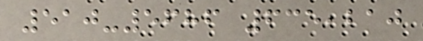510-5686 635,210
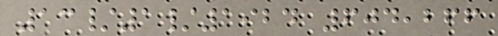13/1/1924 604,266
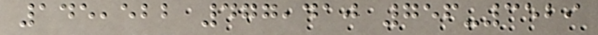145,522 477,410 756-3529
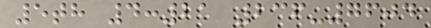5th 4:21 236-7604
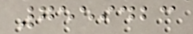7559423
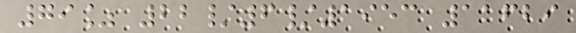79% 22/6/1953 11629
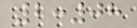2:08
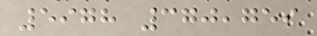5978 370,759
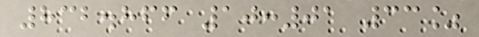832.866 10:01 33%
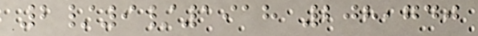2/9/1918 208,740
